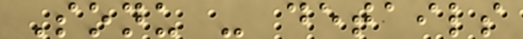Sonu - details
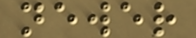newer
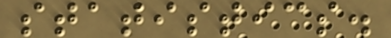statistics.
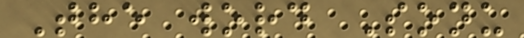The word Sonu
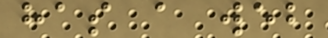has a web
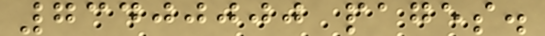73400000 pages.
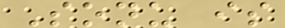Sonu is
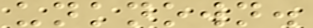unknown.
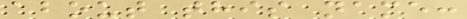about this name:
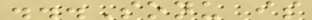...Sonu is
